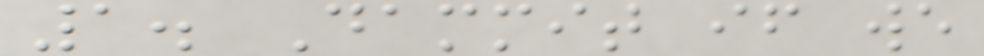1. Dammit if we
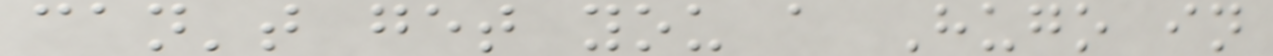can't get you a Hugo in
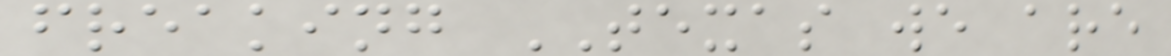freaking TEXAS we are
